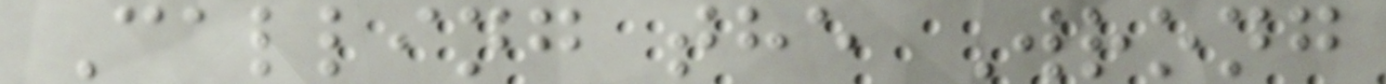Calling the Wrong
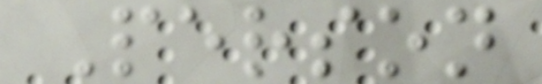Person
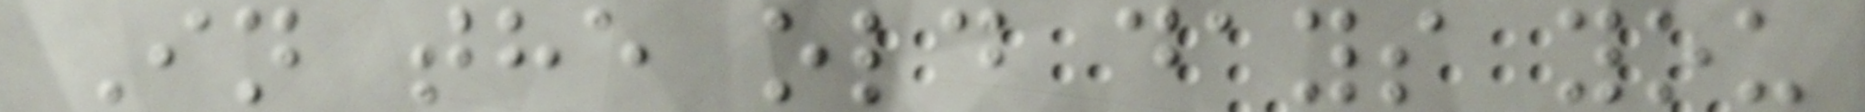In the old days you
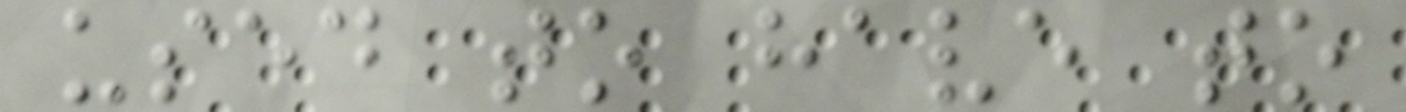used to have to
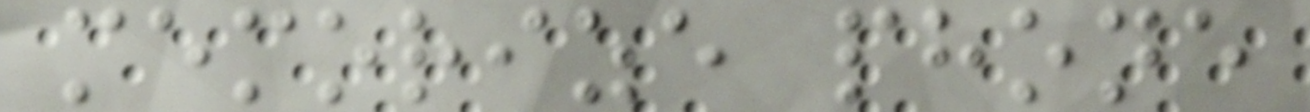memorize phone
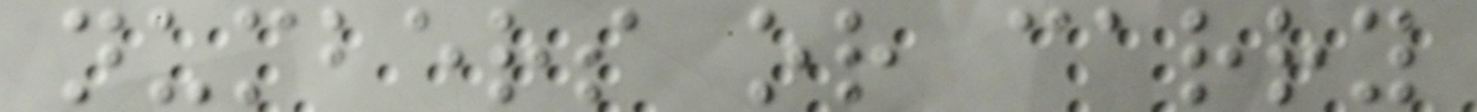numbers or carry
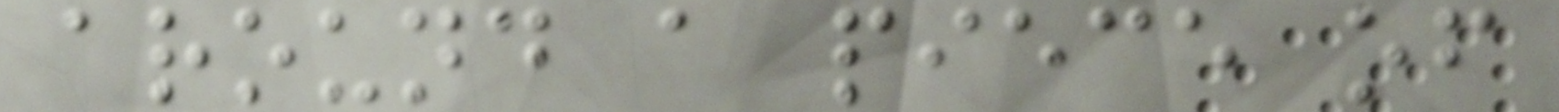around a piece of
